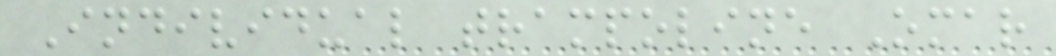Individual trampoline Omar
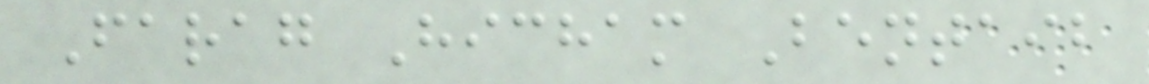Farag Hicham Bentaib
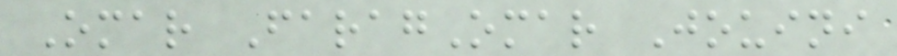Omar FaragOmar Jouini
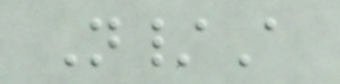N/A
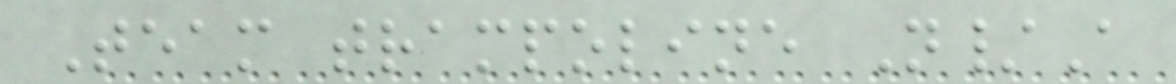Team trampoline N/A
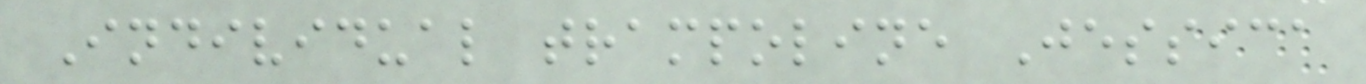Individual trampoline Jessica
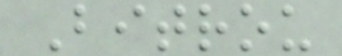Bitrou
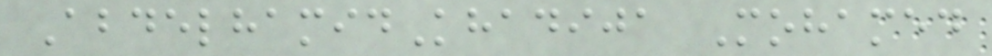AbdelhamidKhadija Mohamed
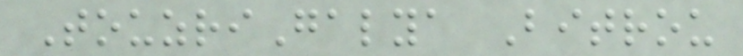TouzriGalya Bitrou
